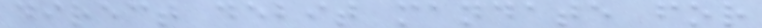direct debit mandate for
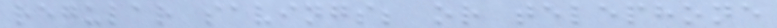regular savings; or telephone
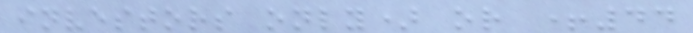investors only) or +44
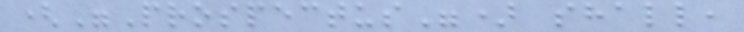("Prospectus") shall,
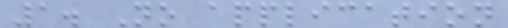1. No application
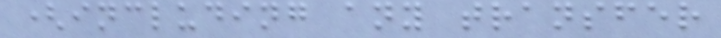(including any transfer
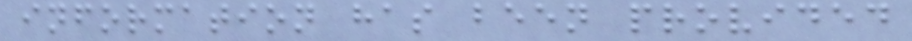information has been provided
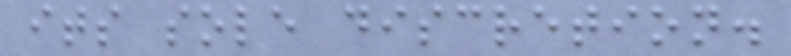its sole discretion.
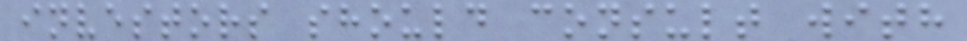investors should consult with
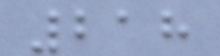218
